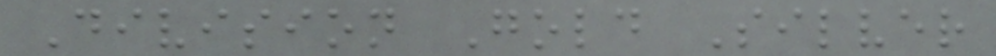Division Gold Silver
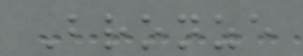Bronze
